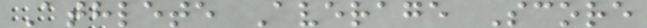Athlete Average Score
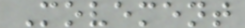Movement
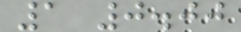1 0.00
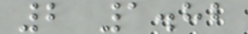2 1.82
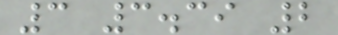3 3.39 2
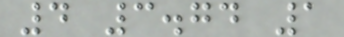4 3.74 1
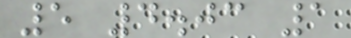5 4.03 1
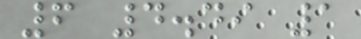6 4.49 1
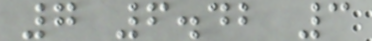7 6.42 3
